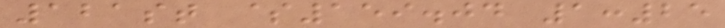121st $159.04 1:25
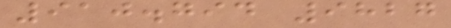910.794 9827
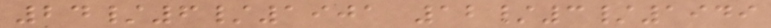24/6/1901 12/3/1949
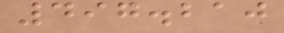497.210
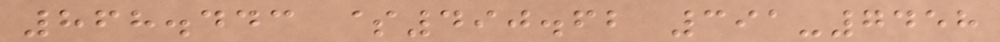868.443 $490.62 391-7458
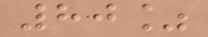80%
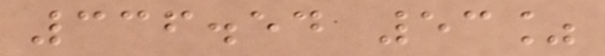336.54 53%
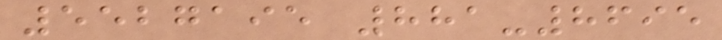5527195 881-8695
